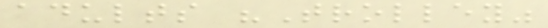adults "Trolley"
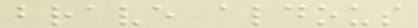brave aldous
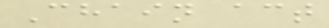Chain act
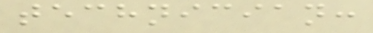technician:
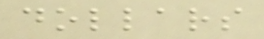dollars
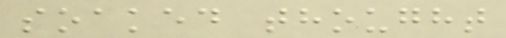soaked thought
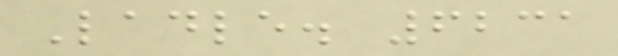Ladle. 6231
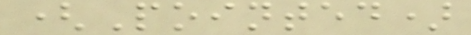(Pointed)
